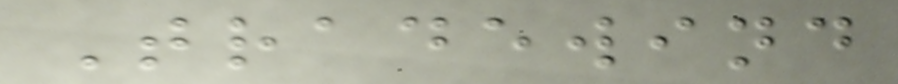Tradewind
